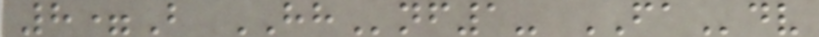8=B HHnf1- FAdv
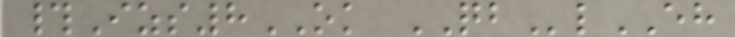#Izs8OK QBlEH
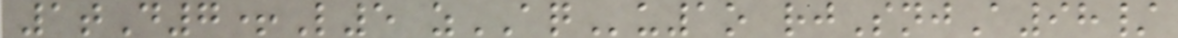1tD7+L5 zAQu1o rjSnjA98/
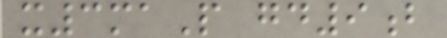x3maP gd9b
